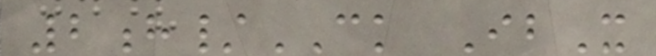2h/CK IbX
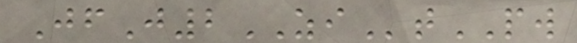JfJ2ZItPW
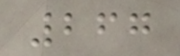267
